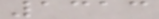1313
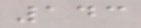143
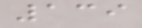139
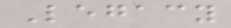Legacy
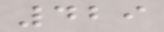429
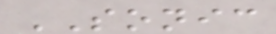SONIC
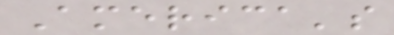America's
